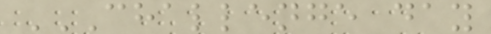CHALLENGE DAY
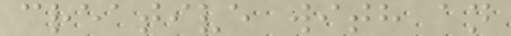creative with an
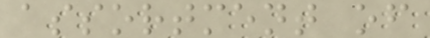assortment of
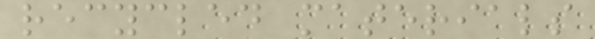recycled materials
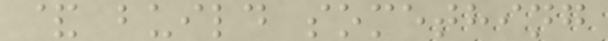& build something
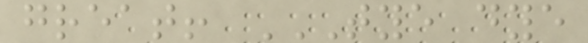great! TYE DYE
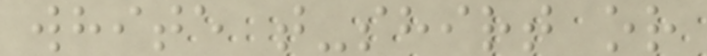white t-shirt or
